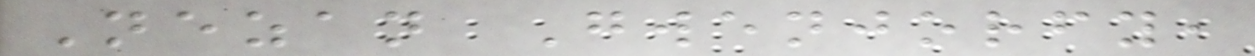Nezan Gwenjorfy,
